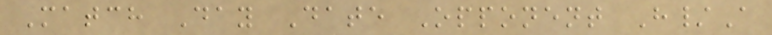Match Day Date Opponent H/A
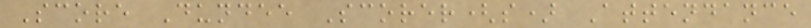Score Dundee Scorer(s) Attendance
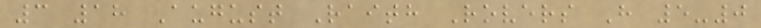3 18 August Raith Rovers H 5-0
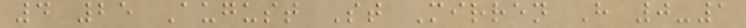4 25 August St Mirren H 0-1
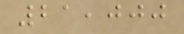21,000
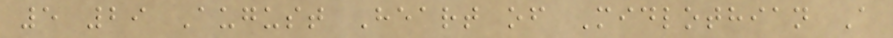5 29 August Heart of Midlothian A
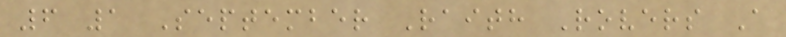6 1 September Raith Rovers A
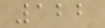122
